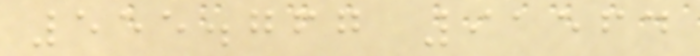555.767 91564
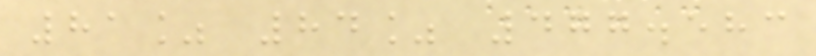81% 84% 477.583
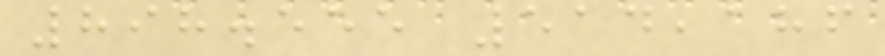898.555 514,186
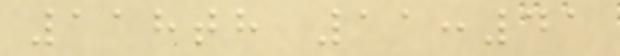118th 11:41
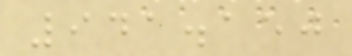941.150
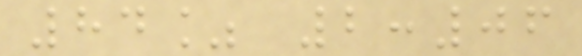84% 2:06
